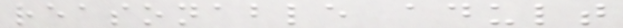reasonable adult
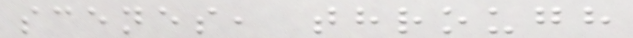scenes, through
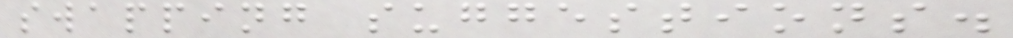swapping suggestions.
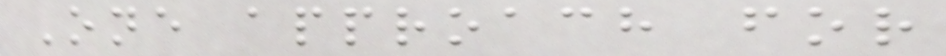One approach for
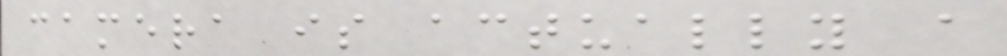camera is actually a
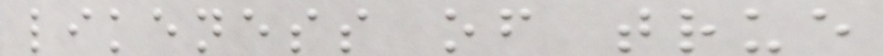likeness of true
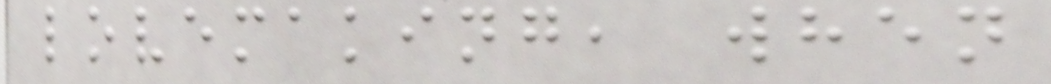lovemaking, when
